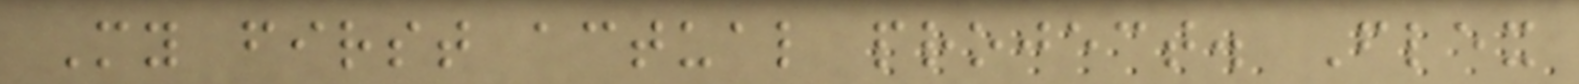My first actual project. Flex
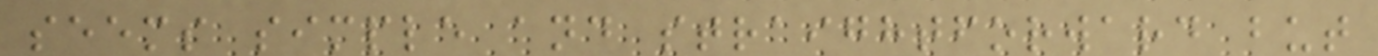seems simple and straightforward but
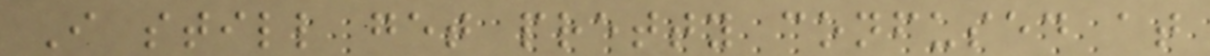I still get pretty confused at
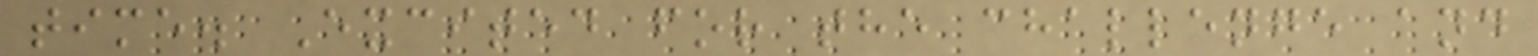time. Excited for the challenge and
